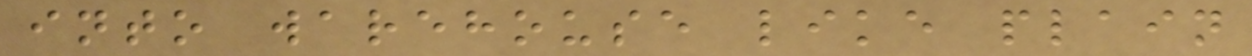into warehouse like plain
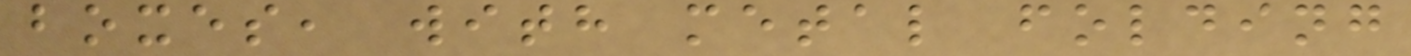boxes, with metal folding
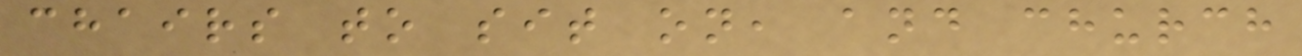chairs to sit on, and church
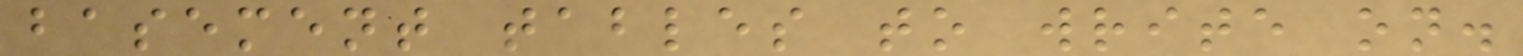basement tables to write on.
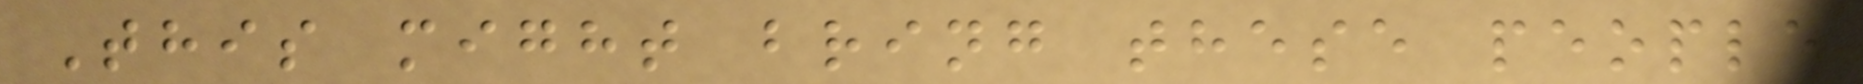This might bring these people
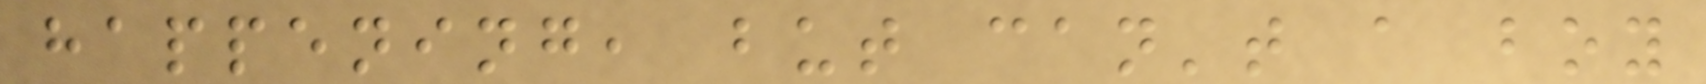happening, but can't a boy
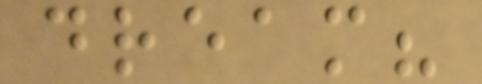dream?
